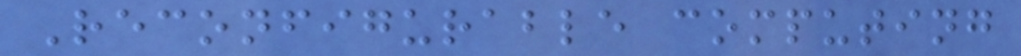Reconfigurable computing
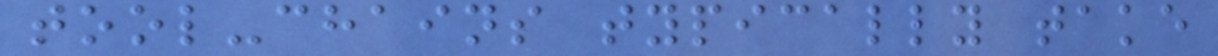tool-chains typically take
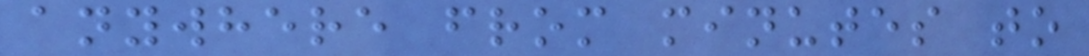anywhere from minutes to
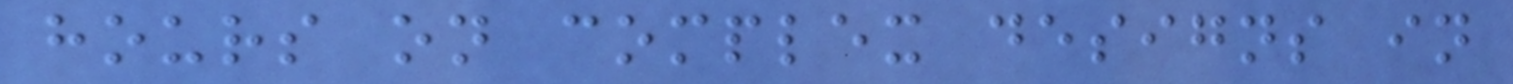hours on complex designs in
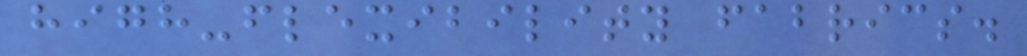high-flexibility fabrics.
